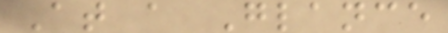At a Glance
